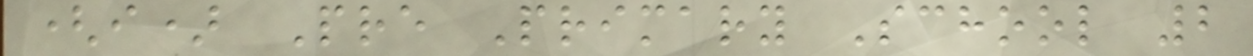(i) Pre Primary School 2
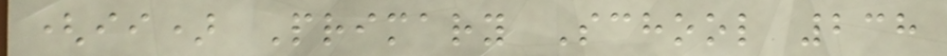(ii) Primary School 238
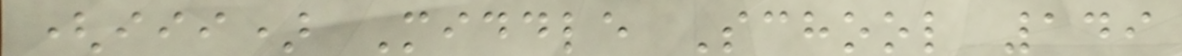(iii) Middle School 149
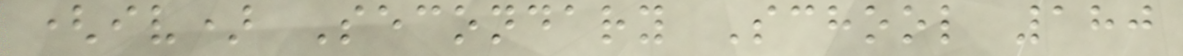(iv) Secondary School 180
